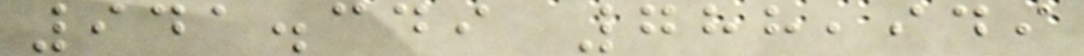941.349 788,949
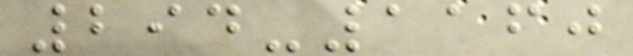294-1160
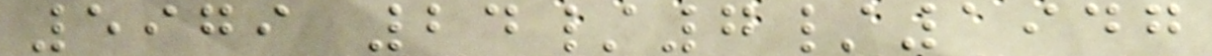5979 24/7/1947
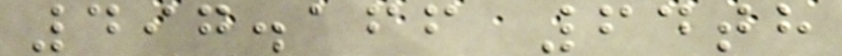497.166 64th
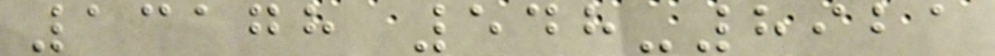13178 548-8921
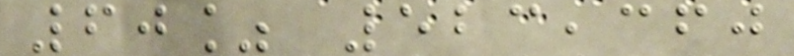60% 523,360
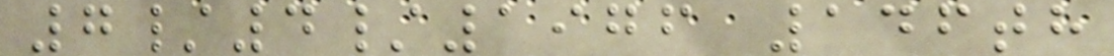7/4/1976 146th
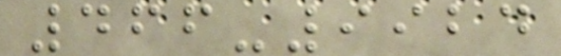466-9924
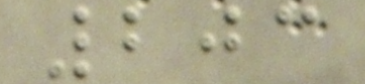203
